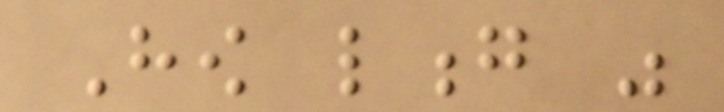How long was
